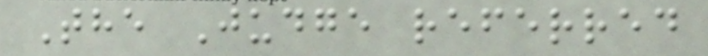The Judge referred
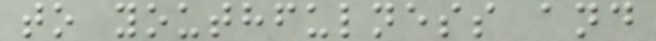to youthfulness and
